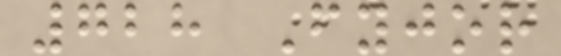728 Fyjor
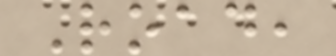Road,
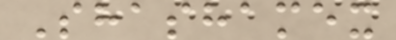Shashamex
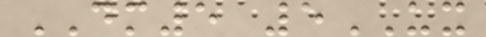DM5 5UX
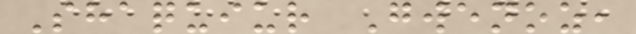Shaquiur Gwenoz,
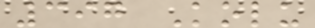397 Kolu
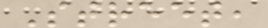Street,
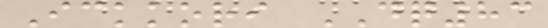Ickkori DQ83
